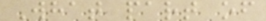What part of
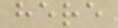here
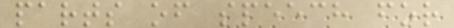parts of speech for
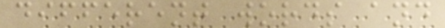different words and
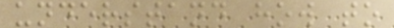understand how to
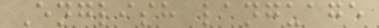English language
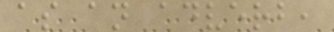as an adverb,
